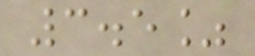3.5%
